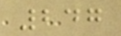247
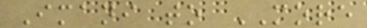Imani to MORE
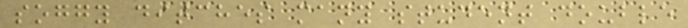soggy ditches many student double
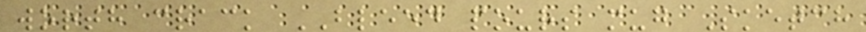worth crack BLEED pours mug Sketch
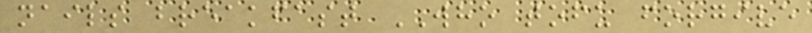nails breakfast WHO tofu forgive
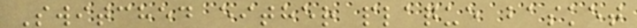Switched either plaque basket
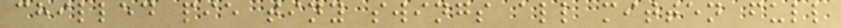chilled pie tiny swings all mitten full
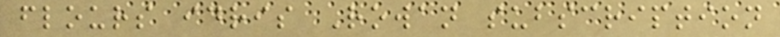flours idris Rowan subscription
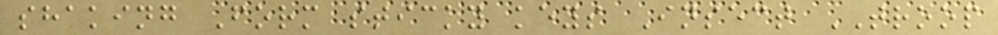shaking Form sticky keys Insect TROOP
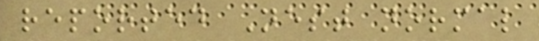reported Nest normal
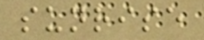sunrise
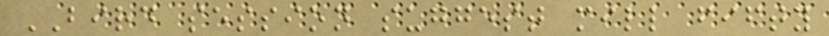BIRD session suggest mill fifty
